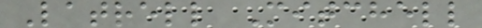Latrell Mitchell
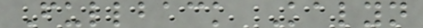Fullback Kalyn
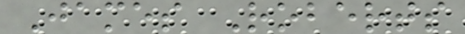James Roberts
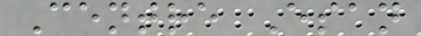Centre Esan
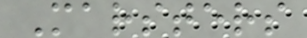Marsters
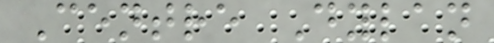Centre Dylan
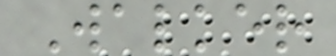Walker
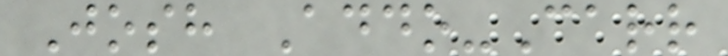Josh Addo-Carr
